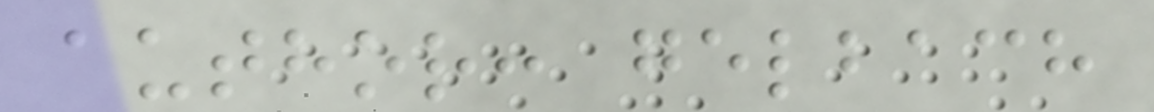author: gelbach
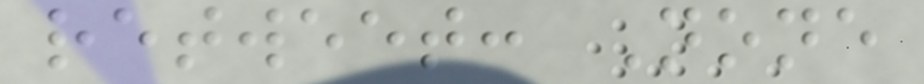retweet: None
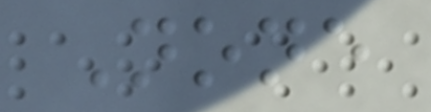None
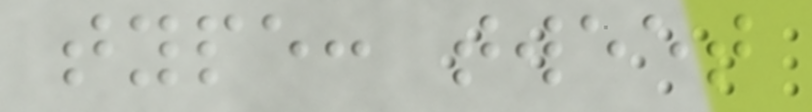type: tweet
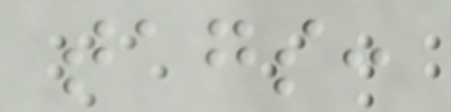tags:
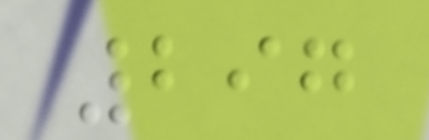297
